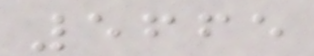5665
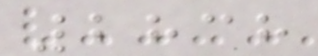2838
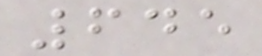645
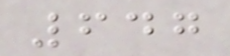647
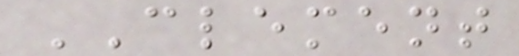CLEMENT
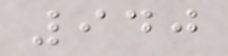940
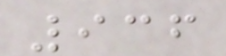936
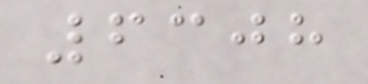6308
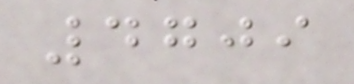4709
